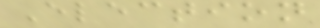Election
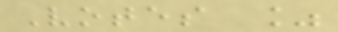Votes %
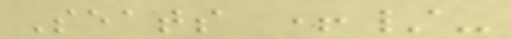Seats +/-
